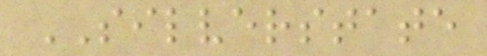SILVERSTATE
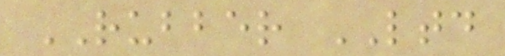RUBBER LTD
